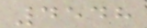4548
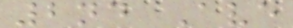2nd Ave
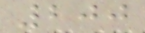200
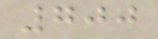700
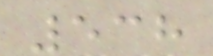538
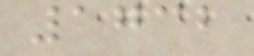1732
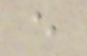e
